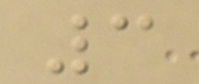3
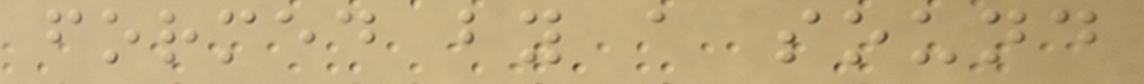formed by a sound
